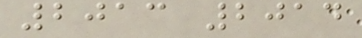2013 2014
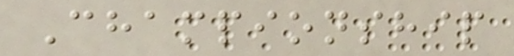Championship
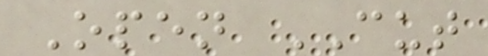Open CUT
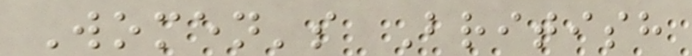Women's British
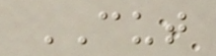CUT
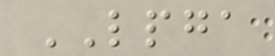LPGA
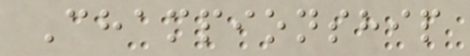Championship
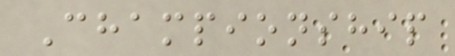Championship
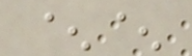^^
